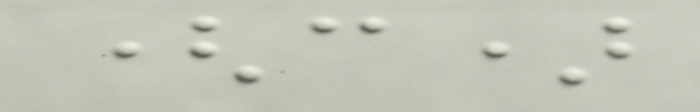(c)
